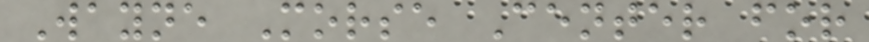Wayne Morse Center for
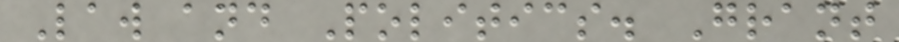Law and Politics. Grant
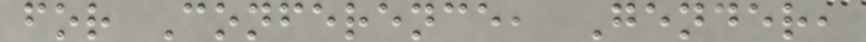for Conference, Gender,
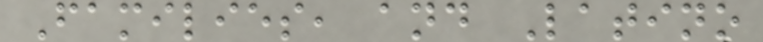Families, and Latino
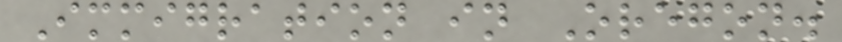Immigration in Oregon.
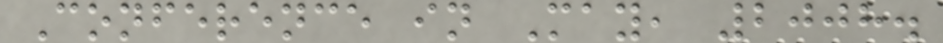Conference in May, 2008.
